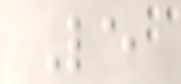5
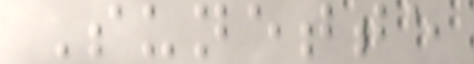Sunette
